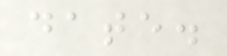date.
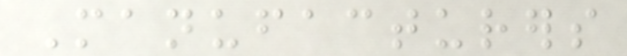Manufacturers
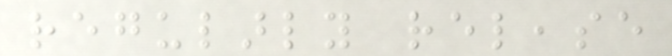regularly release
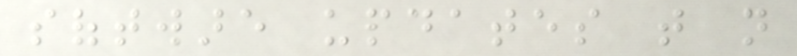software updates that not
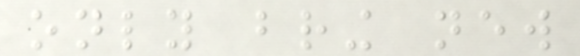only bring new
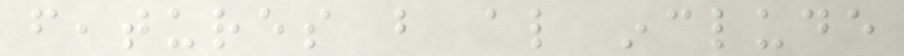features but also include
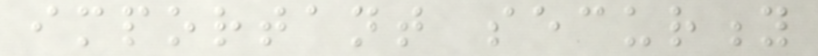important security
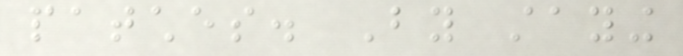patches. By staying
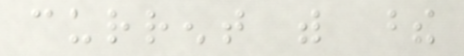current with these
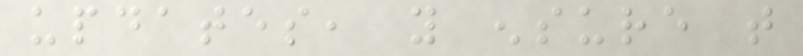updates, you ensure that
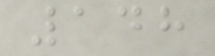148
